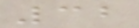32
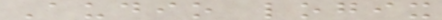Audio logix
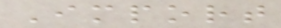Import
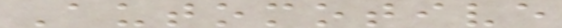Automotive
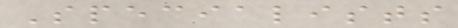Specialists
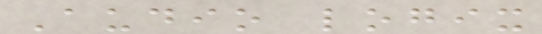Audio logix
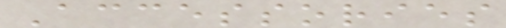Accessories
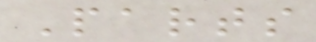Parts
